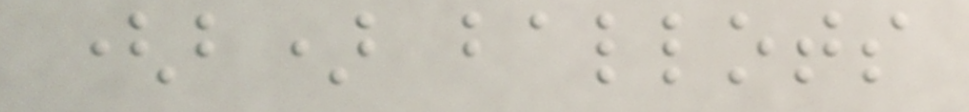(b) ballots
